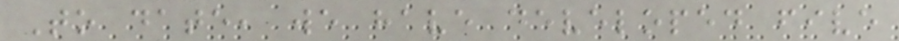To date, we have developed five
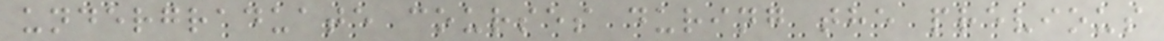undergraduate courses during the previous
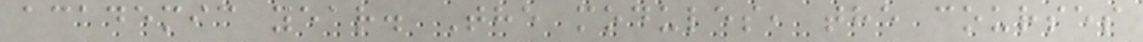academic year. The modules, the courses
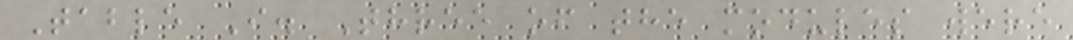Table I. Three of the modules were
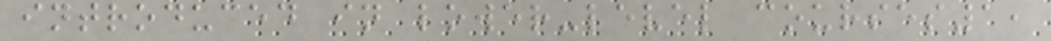introduced in lower-level courses1,
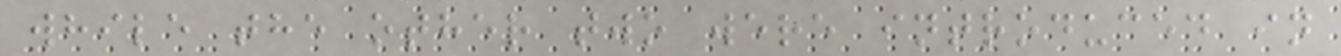while the other two were introduced in
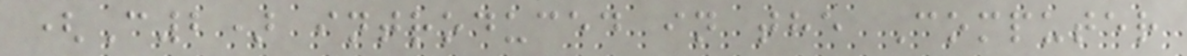(C2) introduced in the Computer
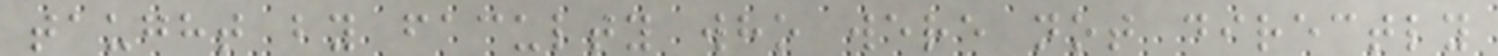taught by faculty who were not directly
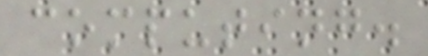computing.
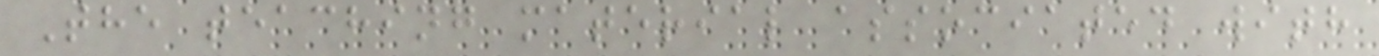The teaching material associated with
